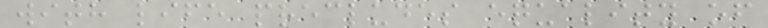with life precludes equality of
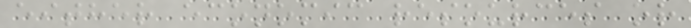either economic resources or
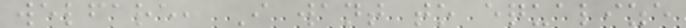welfare, I want to equalize
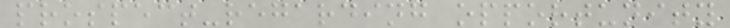prospect-regarding opportunity
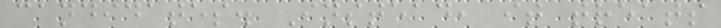candidates. Instead, it treats
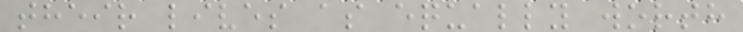their lives as equally worth
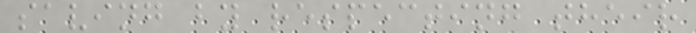saving by respecting their
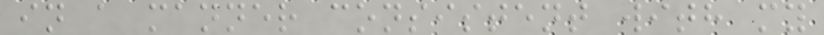in a manner consistent with my
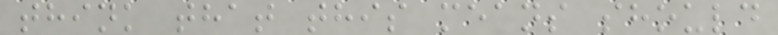think that this means should
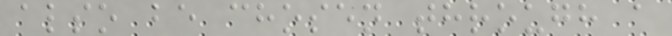also be chosen through a
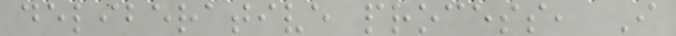deliberative process, I
